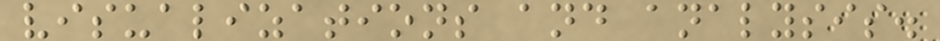visualizations and analysis.
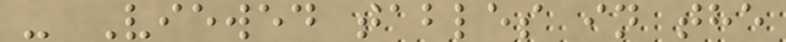- Viewed tables in the
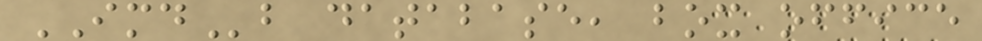IMDb database, box office
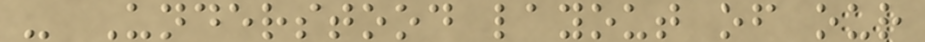- Understood layout of our
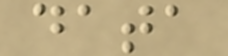data
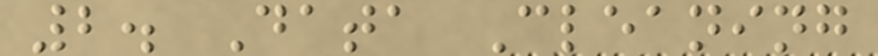2. Data Cleaning
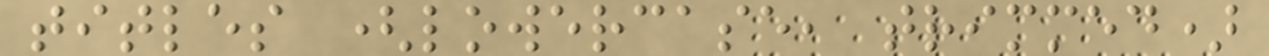titles (lowercase, trimmed)
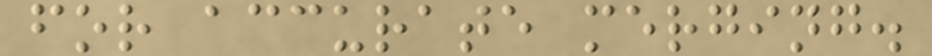for accurate merging.
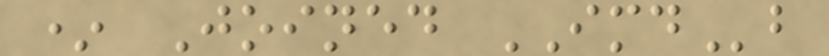* Joined IMDb
